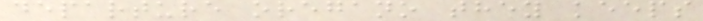departure oregano they keeps
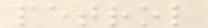petrol
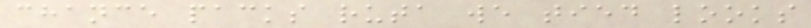chance packs ruta we tied looks
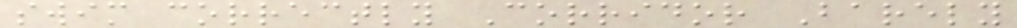swim correctly Corridor Barely
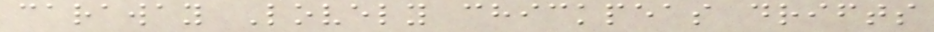caraway Lovely chickpeas drifts
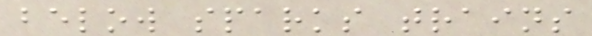below sparks trains
